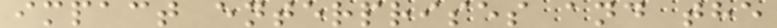impact enterprises and the
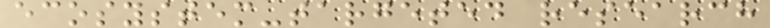ecosystem-targeted research
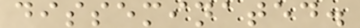disseminated.
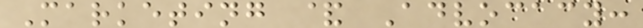Marketing & Advocacy:
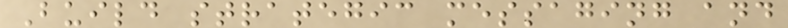Build strategic messaging and
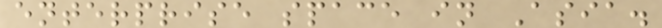enterprise space in Asia.
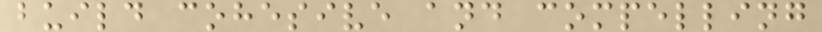build cohesive and compelling
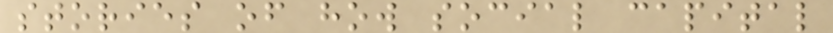stories of how social capital
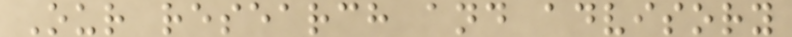Our research and advisory
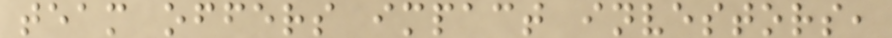team offers impact investors,
